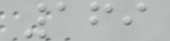169
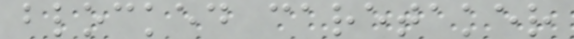blocked caretaker
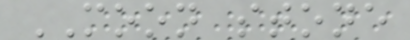MOON stone
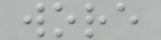wore
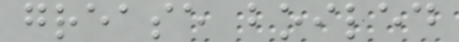grease boiled
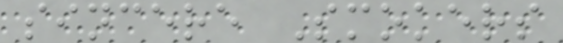sincere Smokers
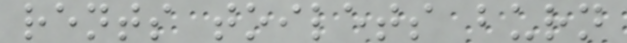rents toilets burn
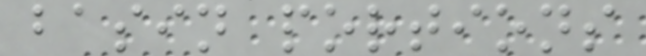basin portions
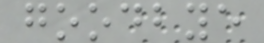goodbye
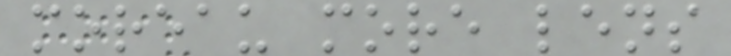moreau more lens
